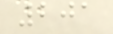201
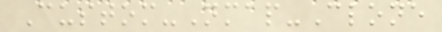Custom-Nmap-Clone
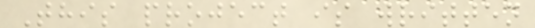This project is written
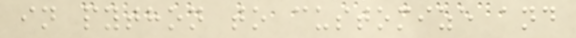in python to customize and
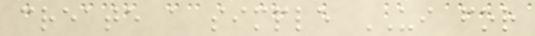create a simple UI for
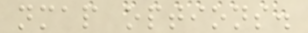nmap options.
